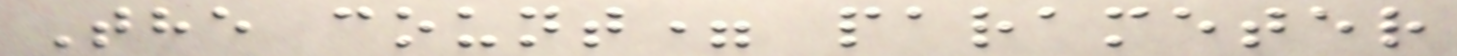The count= parameter
